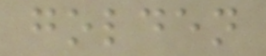golden
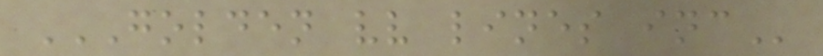GOLDEN VV LINES INC
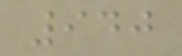940
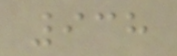938
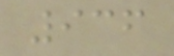936
